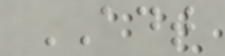ADT
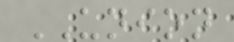UNION
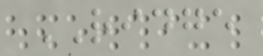RIDGE
